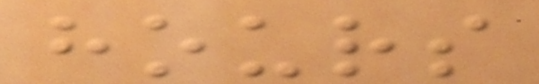hours
